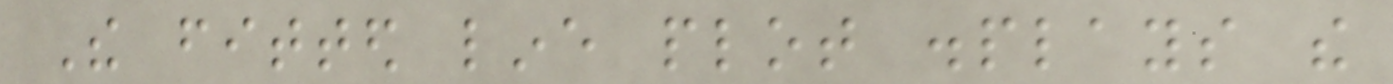The fitted line plot displays the
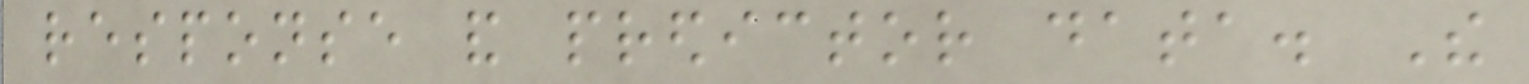response and predictor data. The
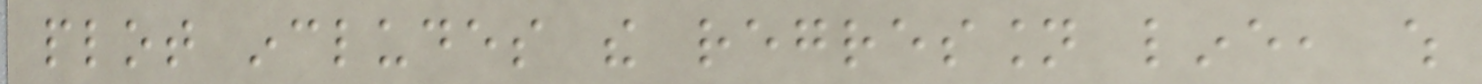plot includes the regression line, which
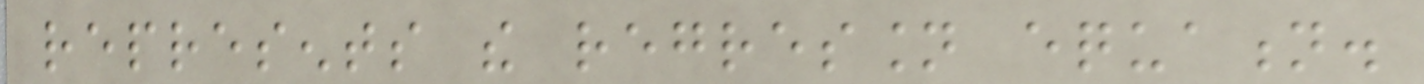represents the regression equation.
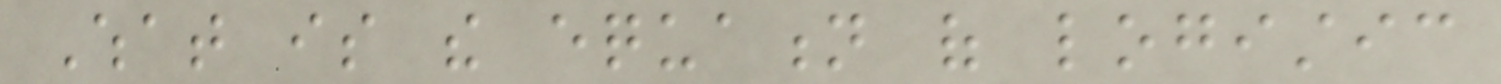What is the equation of logistic
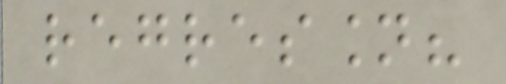regression?
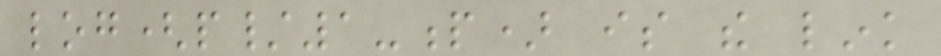log(p/1-p) is the link
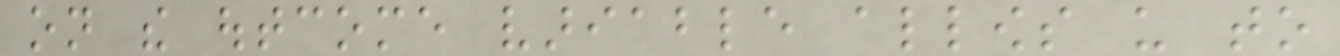on the outcome variable allows us to
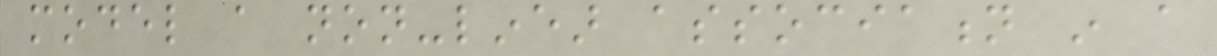model a non-linear association in a
